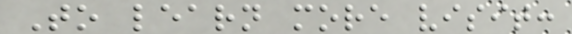To learn more visit:
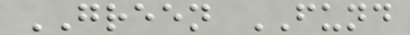GREEN FUND
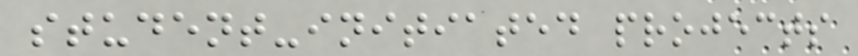student-initiated projects
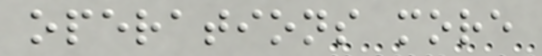operations more
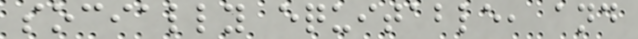socially equitable, and
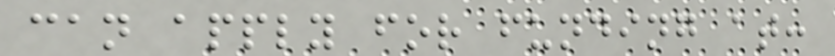can apply for funding at:
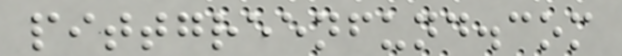pittgreenfund.com
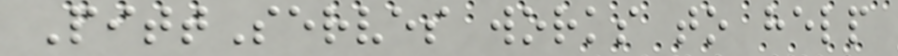PittServes works to help
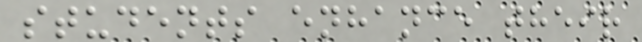students enhance their
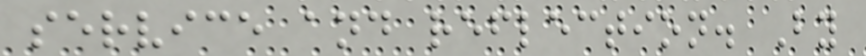service and reflection. By
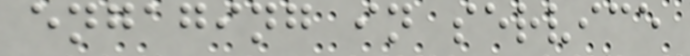engaging in service
